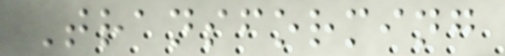Transforming
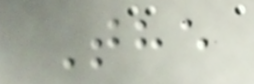The
